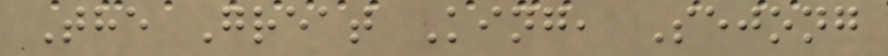The Great King, Sejong
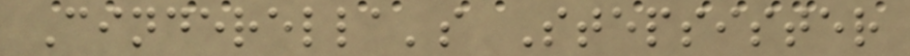Cinderella's Stepsister
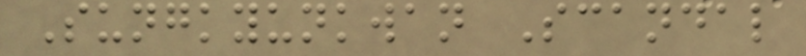Sungkyunkwan Scandal
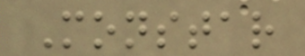Monstar
